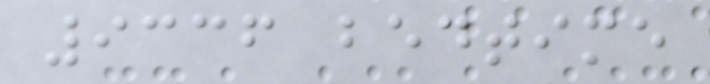9336 bedtime
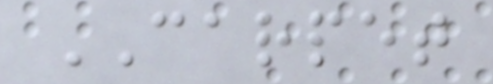CARPET
